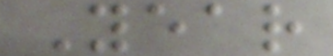Year
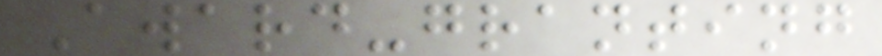Award-granting
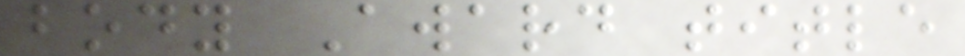body Award title
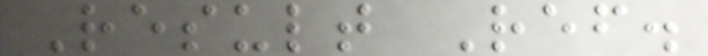Result Ref.
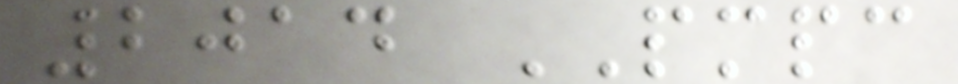2014 PMPC
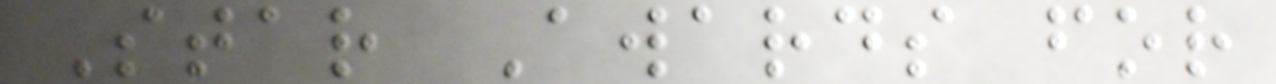Star Awards for
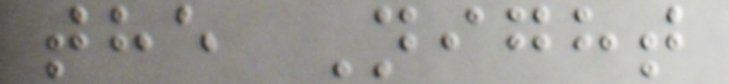the Night
